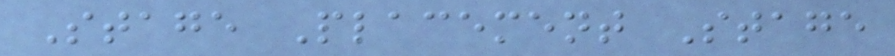Stage Placement Stage
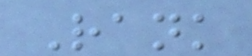Rank
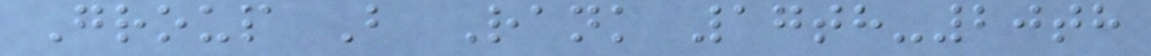Group B Rank 17th-20th
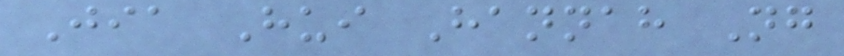Jia Hui Hannah Ng
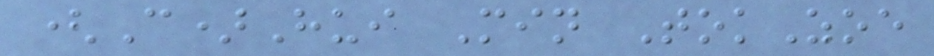(C)Hui Min TokZoe
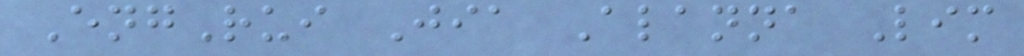EngRui Jia Alanna Lim
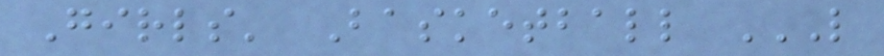Girls' Basketball L
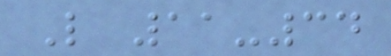L 11-34
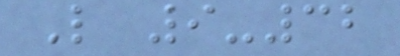L 9-32
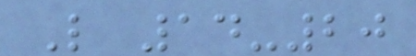L 14-20
